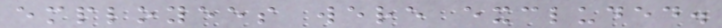employees were excluded.
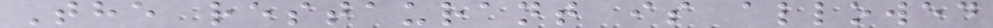The restaurant is allowed
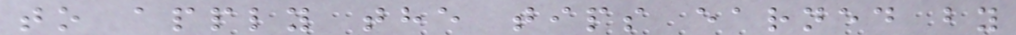to apply the tips earned by
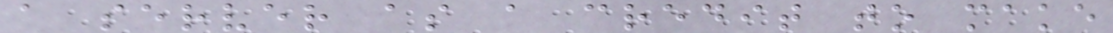a server as a credit to make
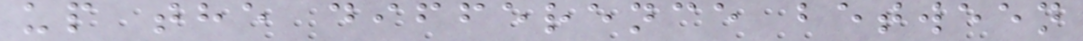up the difference between
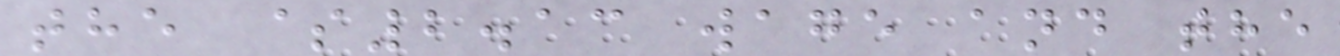the $2.13 wage and the
